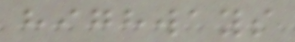highways
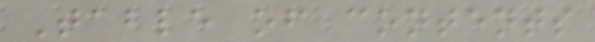Table of contents
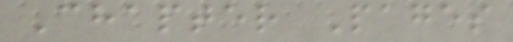Chapter Pages
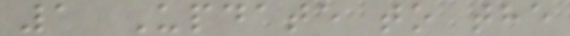1 Update to the
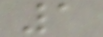1
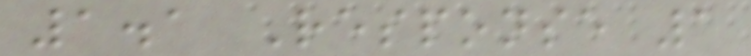1.1 Response 1
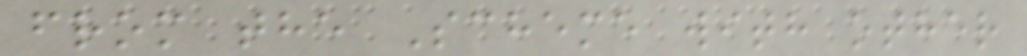from the Scheme with other
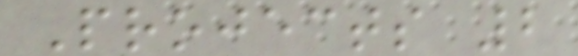Projects 2
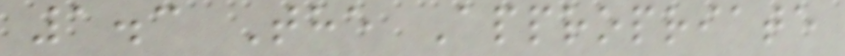1.3 The Appropriate
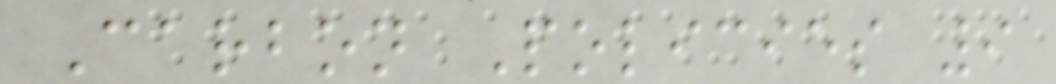Carbon Policies 9
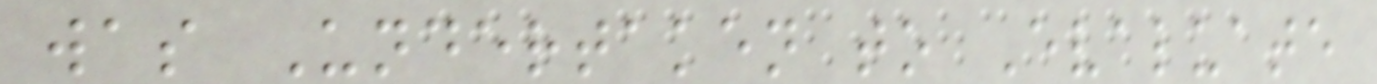was Undertaken to Evaluate
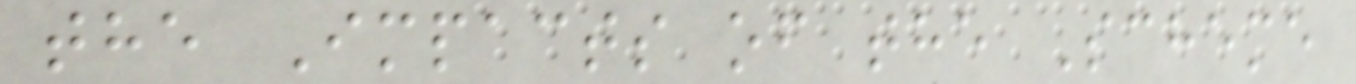the Impacts of the Scheme
